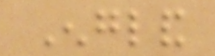England
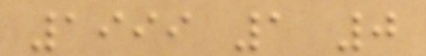1999 1 0
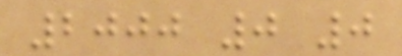2000 0 0
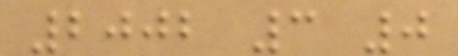2002 3 0
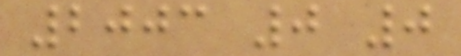2003 0 0
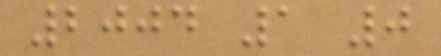2004 1 0
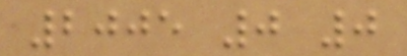2005 0 0
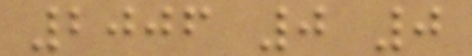2006 0 0
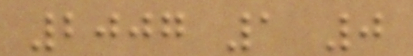2007 1 0
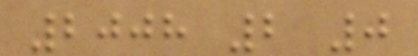2008 2 0
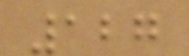127
